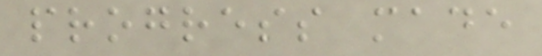progress made
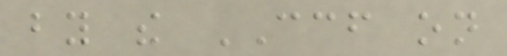by the CCF on
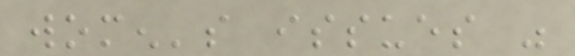women's issues was
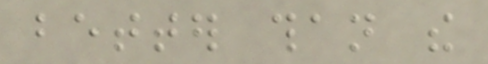better than the
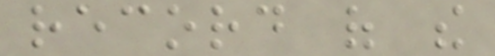record of the
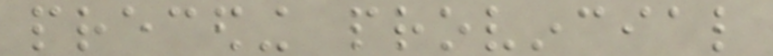preceding provincial
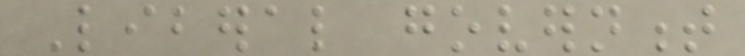Liberal government
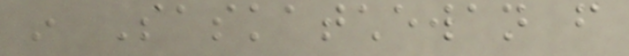in Saskatchewan from
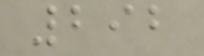292
